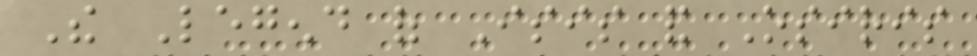The Legend of Isis and Osiris
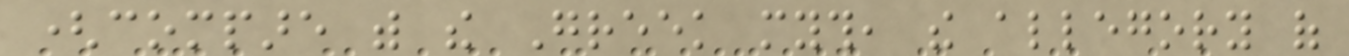(compare with the Greek myth, the allegory of
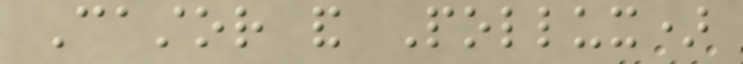Castor and Pollux)
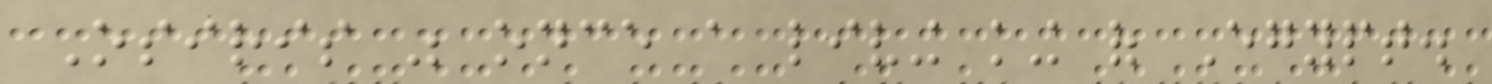Osiris was once a living king of Egypt.
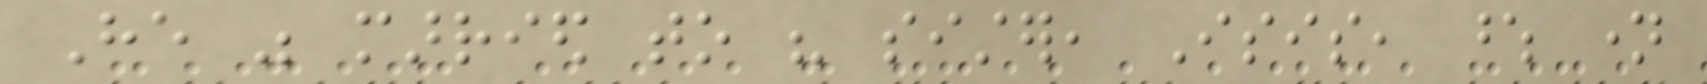He was married to his sister, Isis, whose name
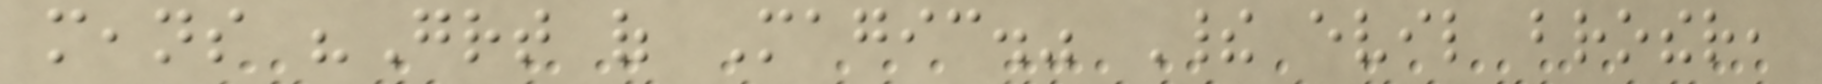means "Great of Magic." Their evil brother,
